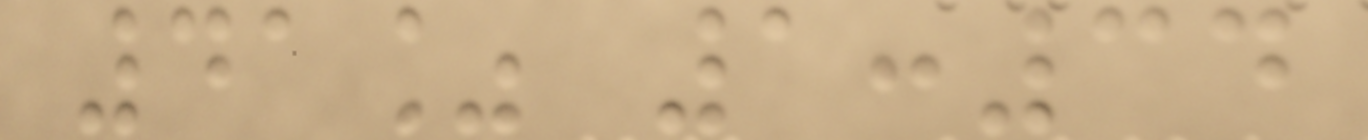41% 1:34
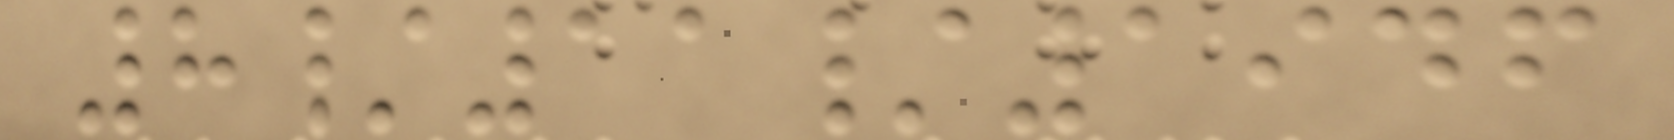8/11/1946
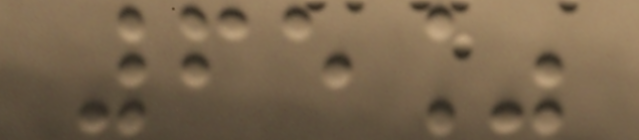65%
